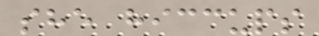she hiccups
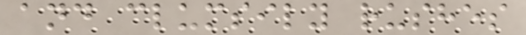and clumsily rushes
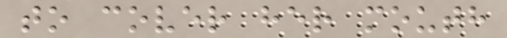to cover her mouth
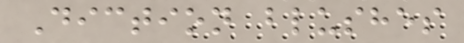Diction blushes
